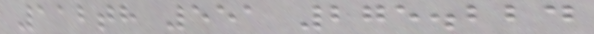112th 551 275.224
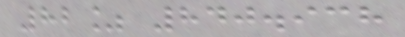82% 840.938
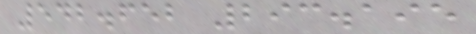542.652 293.195
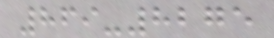869-8275
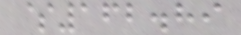$162.89
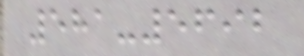581-5692
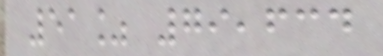51% 79,634
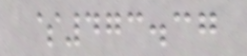$473.37
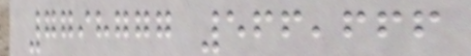7798777 566,666
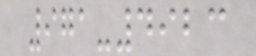971-4923
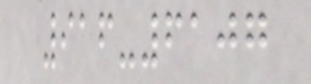916-6107
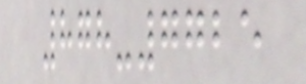878-7725
